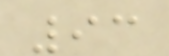93
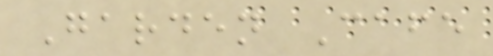Garden Cafe
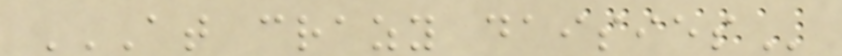AT CRAZY DAISIES
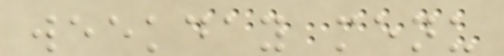weekday menu
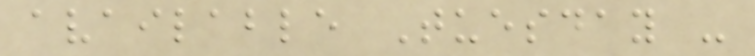available Tuesday -
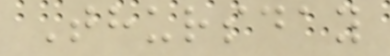Thursday
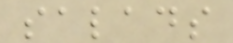salads
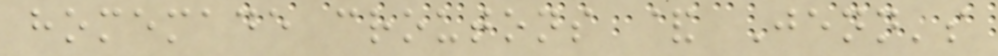homemade croutons & Jenn's
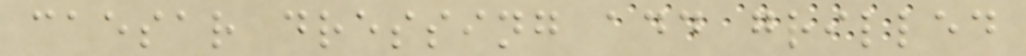caesar dressing add grilled
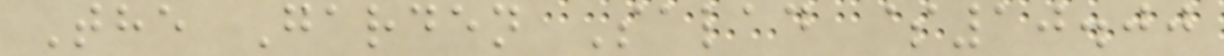The Garden Salad $10.00
